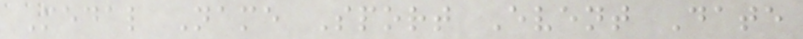Medal Name Sport Event Date
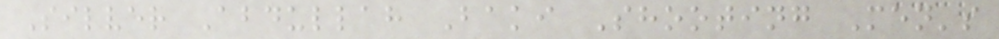Silver Abdullah Baki Shooting Men's
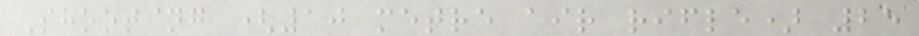Shooting (10 metre air rifle) 25
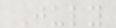July
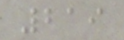219
